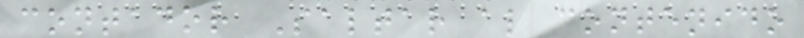contador Saltar al contenido
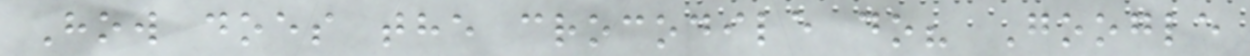How does the crocodile do? Google
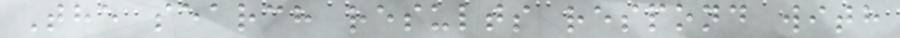The search results respond with
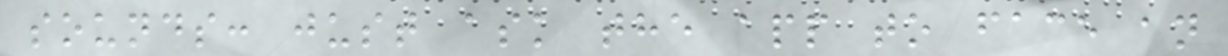sounds: just ask the app to face an
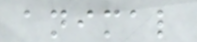animal
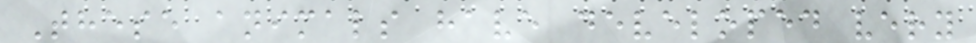These animals have developed very
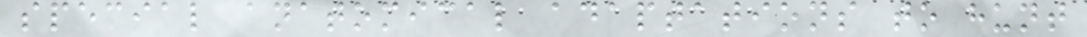special anatomical adaptations to hunt
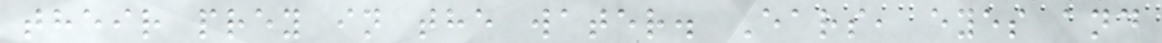their prey in the water. Ears, eyes and
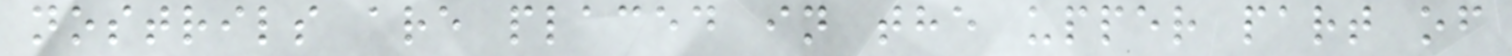nostrils are placed in the upper part of
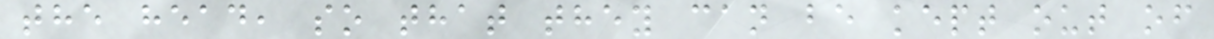the head, so that they can be kept out of
